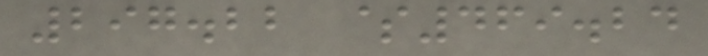297.22 $469.24
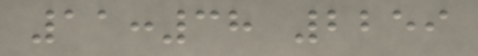11:38 2259
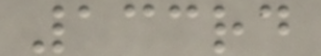133rd
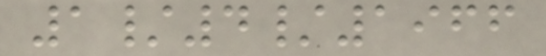1/4/1966
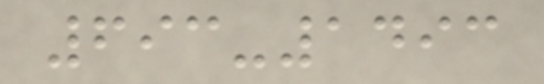693-1493
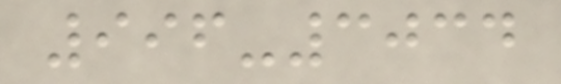996-3034
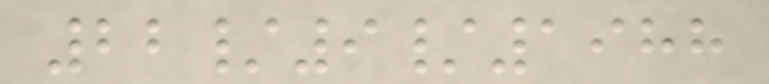22/9/1988
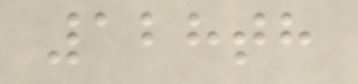128th
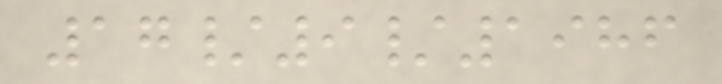17/9/1986
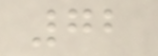72
